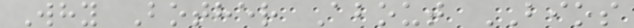Why Bother About BIOS
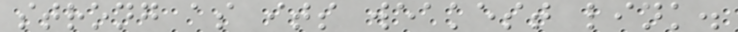strong as its weakest link.
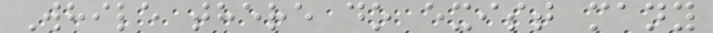While there do exist many
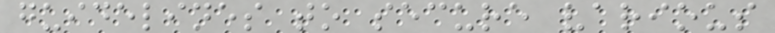guidelines to secure various
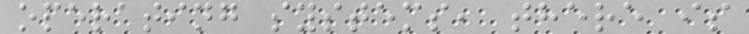operating systems, there is
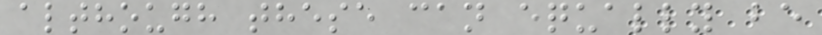although these can equally be
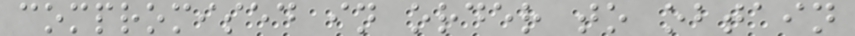compromised in order to obtain
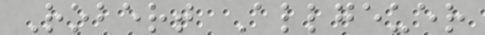Robert Allgeuer
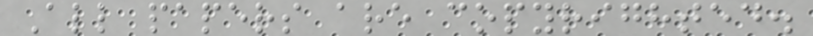All papers are copyrighted.
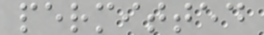permitted
